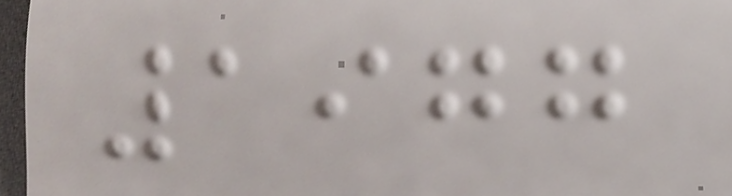1977
